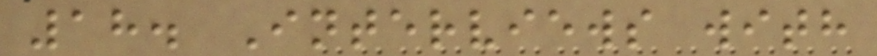18. Interviews with
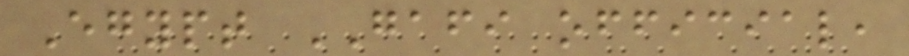Egypt GAFI official,
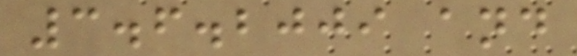3.6.2009 and
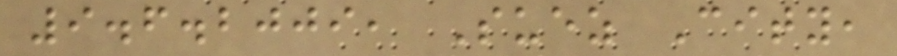9.6.2009, Suez City,
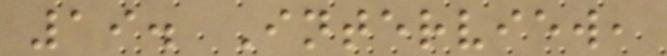19. Interview,
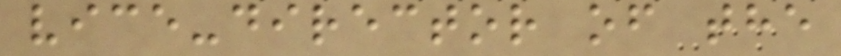vice-director of the
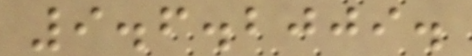9.6.2009.
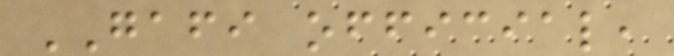GAFI official,
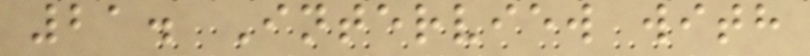21. Interview with
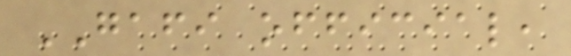GAFI official,
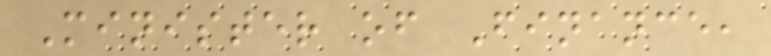Minister of Finance,
